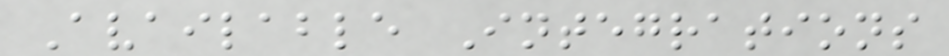Available Integrations
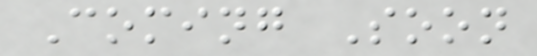Coming Soon
